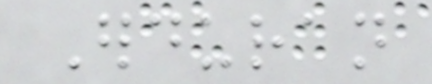Erduran
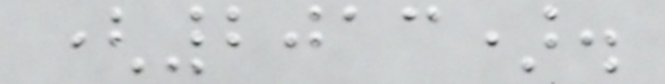(2013).
